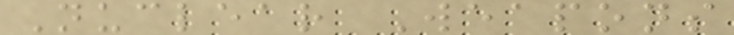Nuclear Weapons
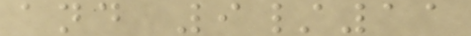and 9/11
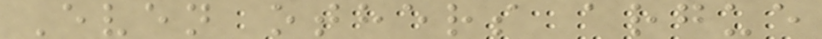Even others argue
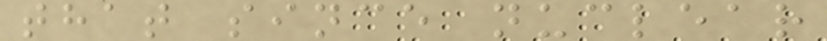that since nuclear
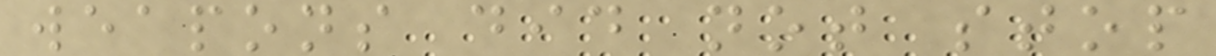weapons did not stop
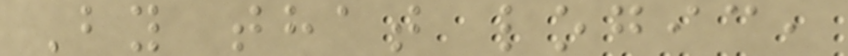By that logic,
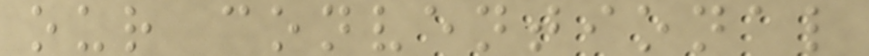our conventional
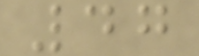47
